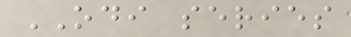ODI series
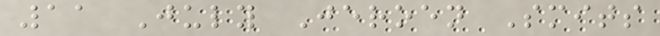11 July Jeroen Smits
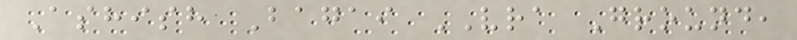Ashish Bagai VRA Ground,
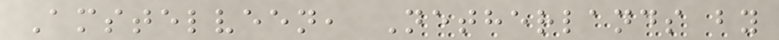Amstelveen, Netherlands by
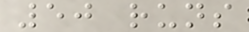50 runs
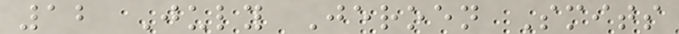12 July Jeroen Smits
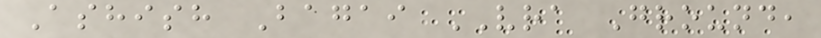Ashish Bagai VRA Ground,
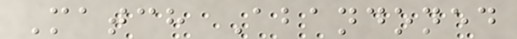Match Abandoned
